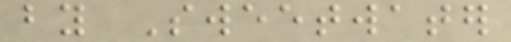by Sweetwater
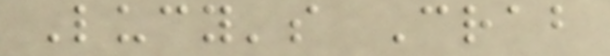Lucy's Crab
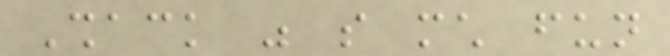Shack was so much fun
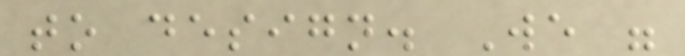to design. We were
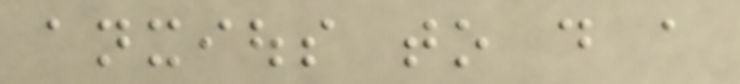anxious to do a
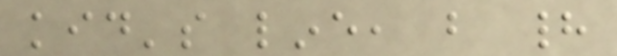kid's line, but had
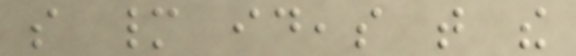so many ideas that the
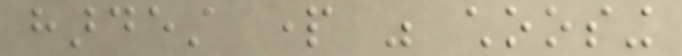hardest part was choosing
